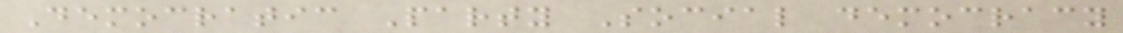Democratic Party Social democracy
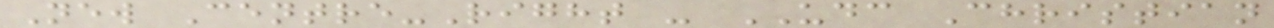New Centre-Right - UDC Christian
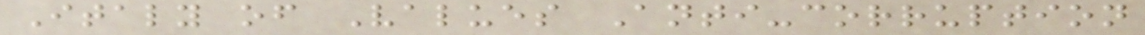Italy of Values Anti-corruption
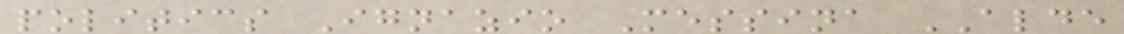politics Ignazio Messina ALDE
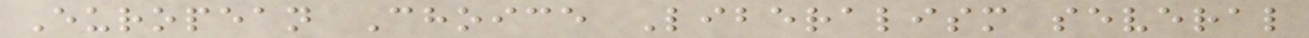European Choice Liberalism several
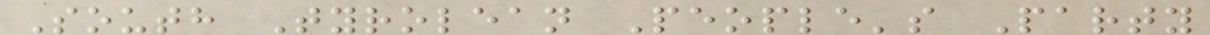South Tyrolean People's Party
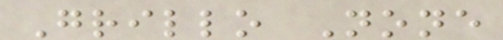Grillo None
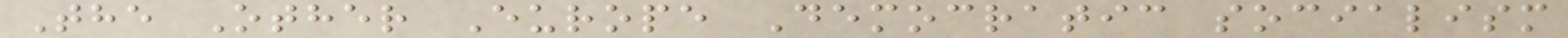The Other Europe Democratic socialism
